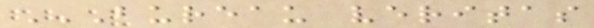BUREAU VERITAS
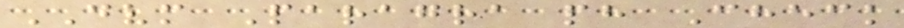DVM Paragra ph Check
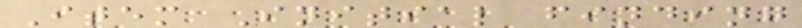Item Initial finding
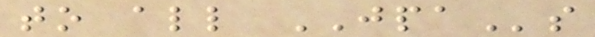to all JPAs
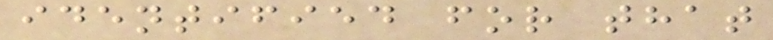identified for that
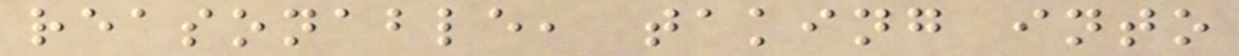reasonable, taking into
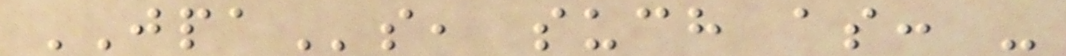JPAs, such as: -
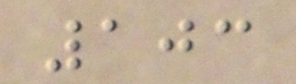103
